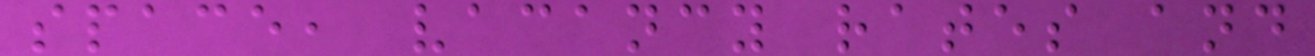space, vacancy rates and
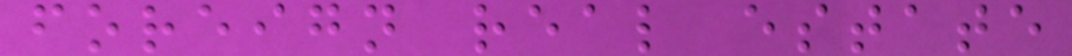foreign real estate
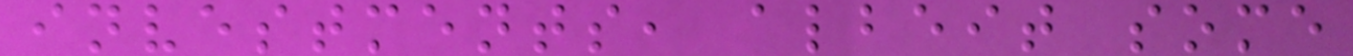investments, albeit some
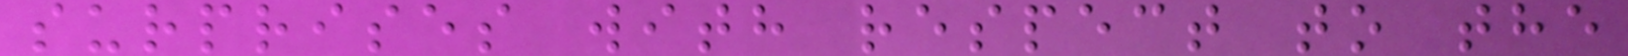surprises with respect to the
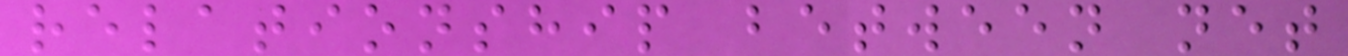relationship between net
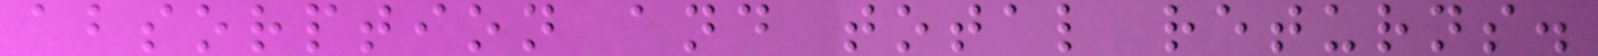absorption and total returns.
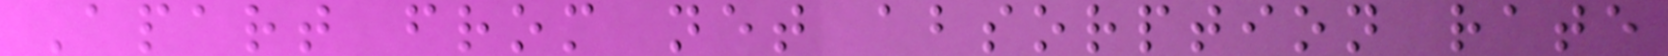Apart from net absorption rate
